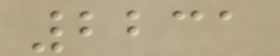2231
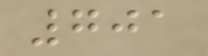701
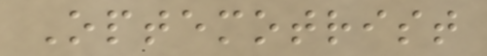Optemotrist
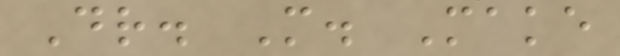Dr. M. Make
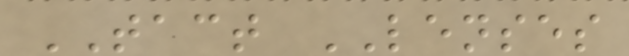TACT LENSES
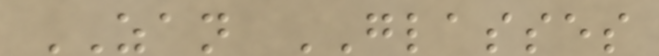ZAN GLASSES
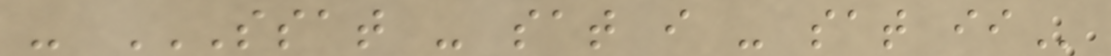- SSAT - SAT I - SAT II
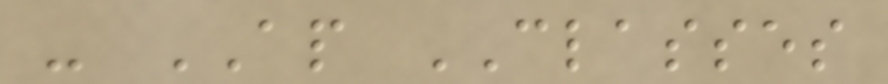- AP CLASSES
